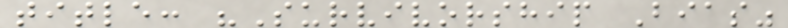title: "Survivorship Bias"
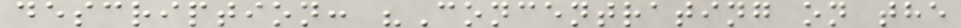description: "Concentrating on the
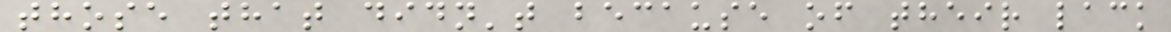those that didn't because of their lack
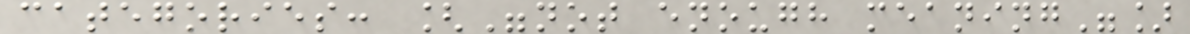categories: ["not enough meaning"]
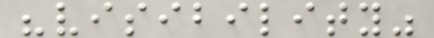"visibility"
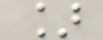]
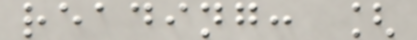reading: [
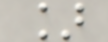]
